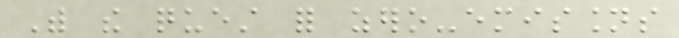With the quest for zero-emissions
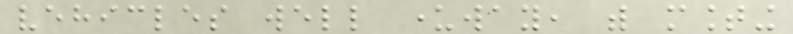vehicles well underway, with mounting
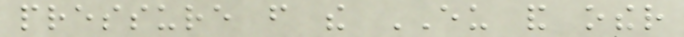pressure from the EU and other
